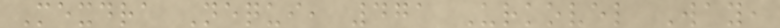Mexdra Nequi, 471 Urkovel Way,
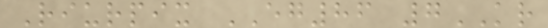Riurpix EG86 7KR
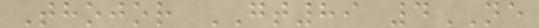Thojor GT89 4NE
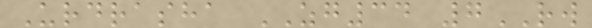Urdrasha ZG34 7RW
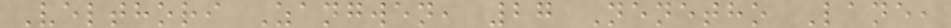Velthori Zangwen, 27 Nenetho Lane,
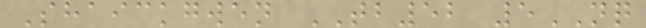Shaickgwen TB52 5NQ
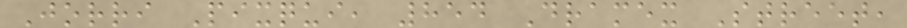Jorri Pixqui, 854 Dramex Street,
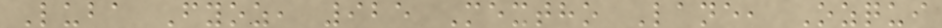Luba Fyoz, 925 Mextho Lane, Ozqui
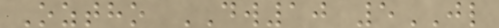Oztho DW10 5JL
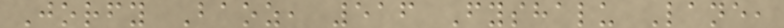Jorfy Baoz, 516 Fyshalu Lane,
